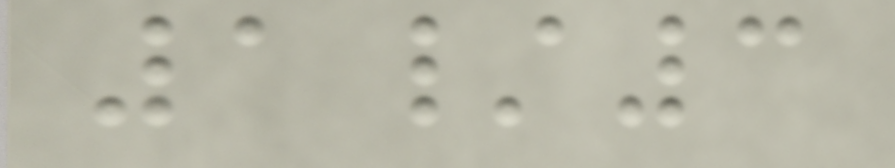1/3
